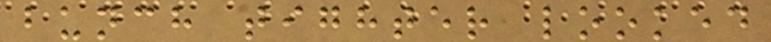bunch tighter looked
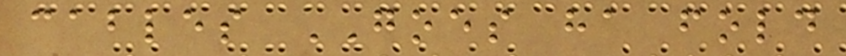cables GOES ha fold
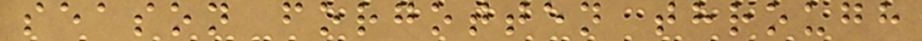season forgotten through
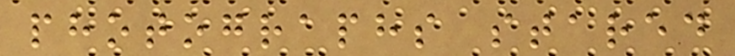photographs stared
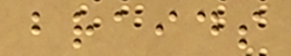braids
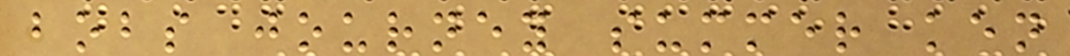bobs journey summer ken
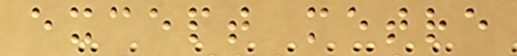except metre
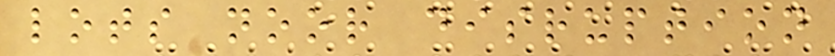lots noor disruption
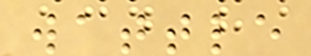wattle
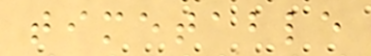timetable
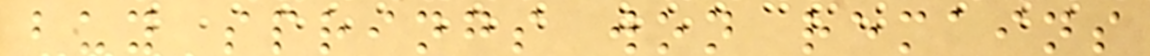buy springs won remains
